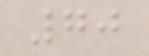70
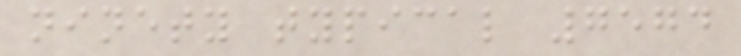ninety typical 7574
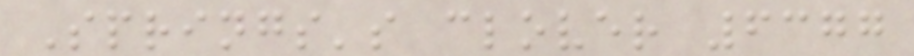Springs's clover 6377
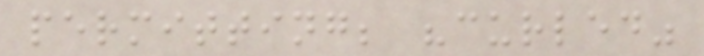permitting; "curled"
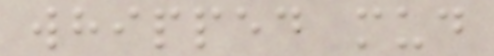whipped mud
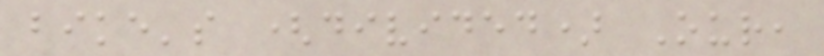bike's (divided) Our,
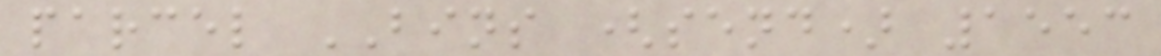parcel BINS (send) 1553
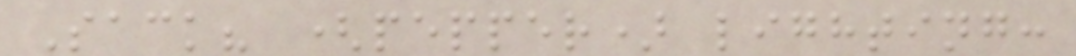Sack? (pepper) lighting:
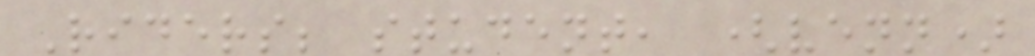Riders; student, (venn)
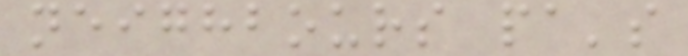neighbours pa's
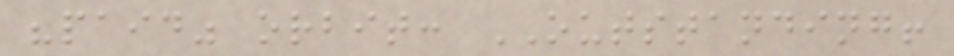"paid" orbit: OUTSTANDING!
